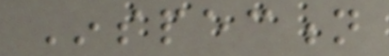Inspection
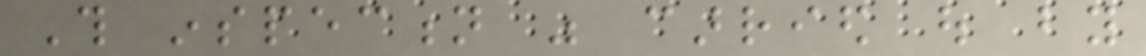This inspection was carried out by
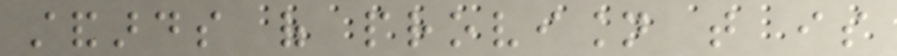standards of provision that is
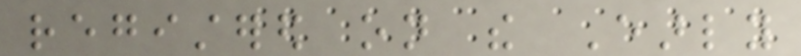registered on the Early
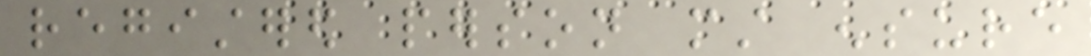registered person must ensure
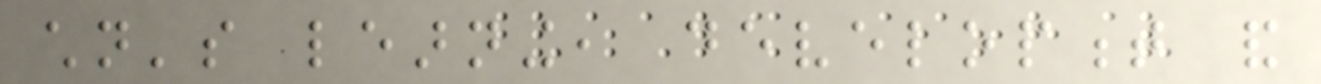children's learning, development and
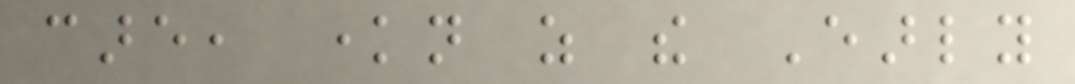care, known as the Early
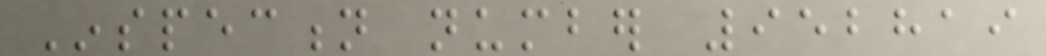Inspection number 952819
